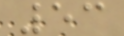53
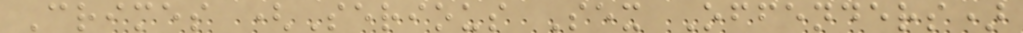Crimes (Serious Sex Offenders)
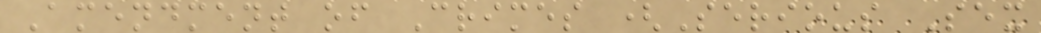Amendment of Crimes (Serious Sex
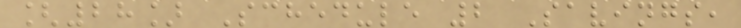[28] Schedule 2 Savings,
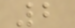2
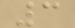3
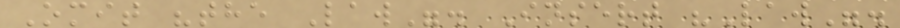Omit "the Law". Insert "Law".
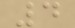4
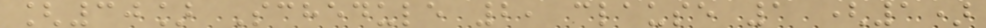[30] Schedule 2, clause 1 (1)
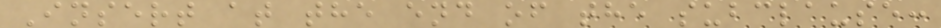Insert at the end of the subclause:
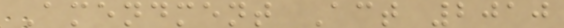Amendment Act 2010
